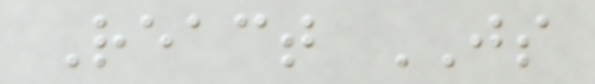React JS
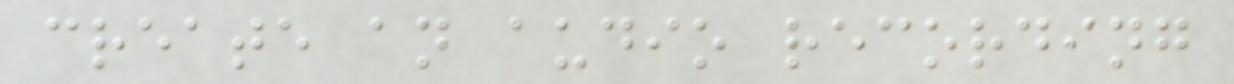create an audio recording
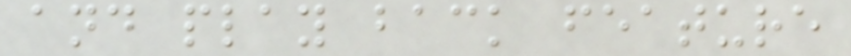and play back feature
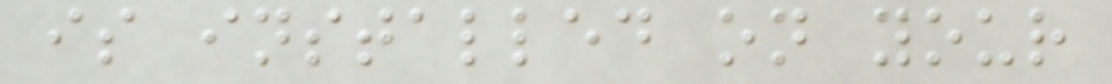is installed on your
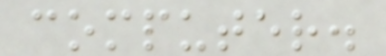computer.
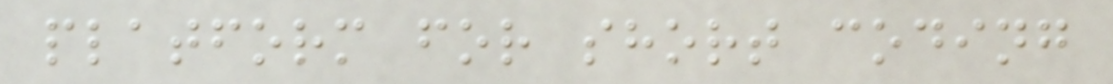platform for short coding
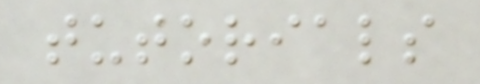tutorials
